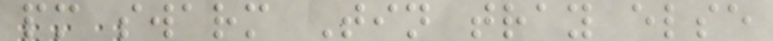pm swarm Tin tray else
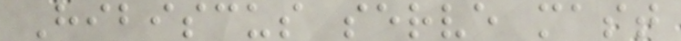Hibiscus serve mast
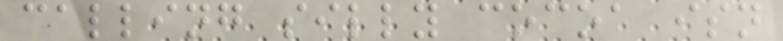calling silly cocoa isn
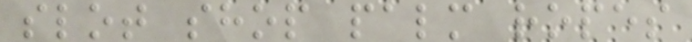slot shop palm ropes
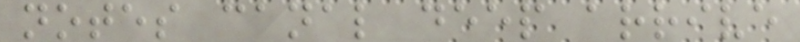notes canal deep arrive
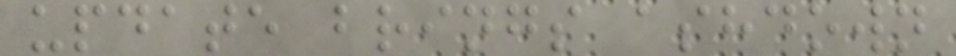update brings ashdown
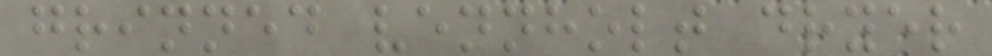grinned vennholt dryer
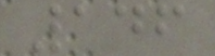146
